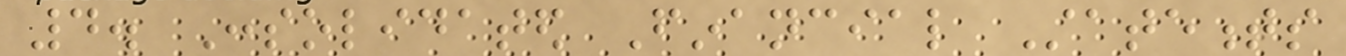4. Consolidated Financial Statements
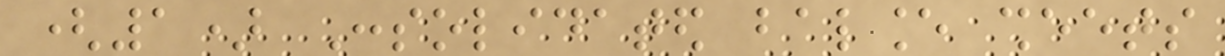(1) Consolidated balance sheets
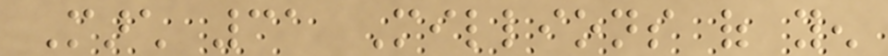March 31 Millions of yen
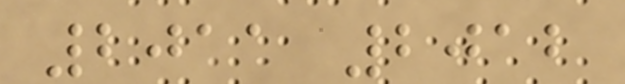2011 2012
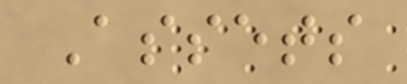Assets
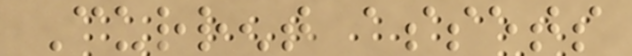Current assets
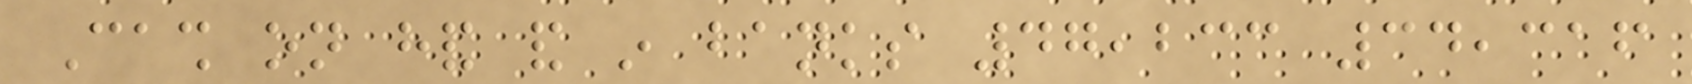Cash on hand and in banks 47,233 34,316
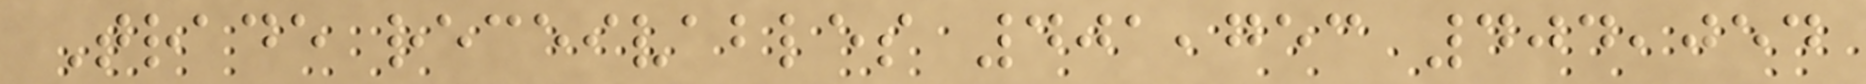Trade receivables 401,753 404,054
